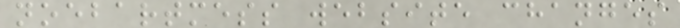noebartmess website changes
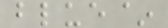blue~
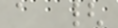a {
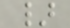}
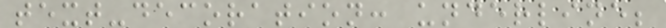text-decoration: underline;
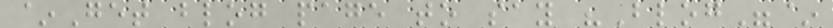~Get blog page to say "Blog"~
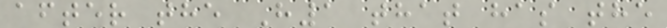after the H1 that has the
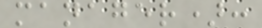manager):
